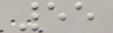55
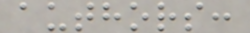authors:
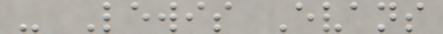- Lewis Evans
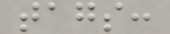tags:
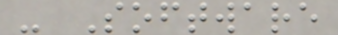- Software
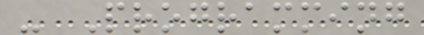- Programming
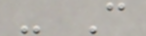- C
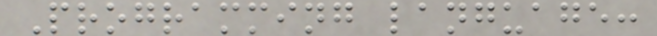Programming language:
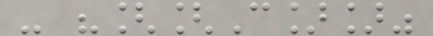- "[[C]]"
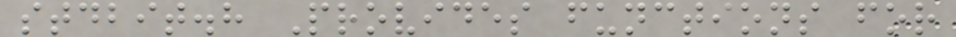stdbit.h Provides functions for
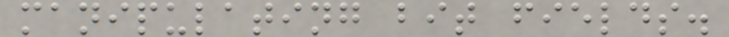manipulating bit fields.
